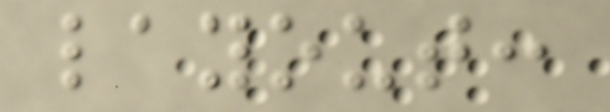layout:
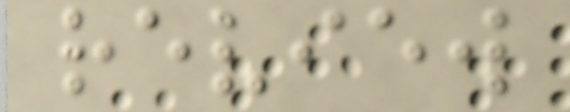review
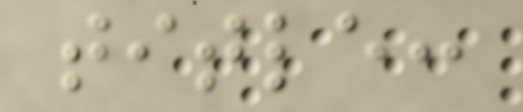title:
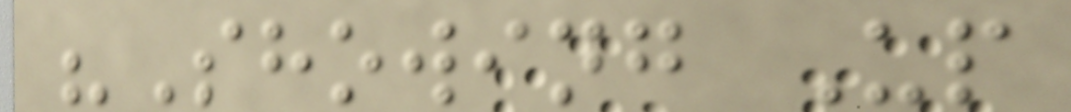"Showing Up
